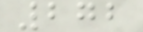272
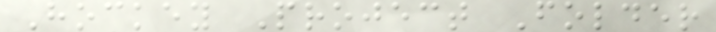Hockey Project Folder
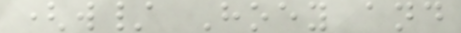(w/ Hoey and
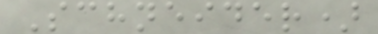Schneider)
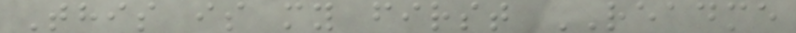This is my first README
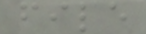file
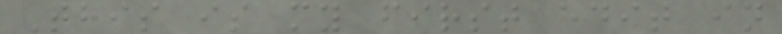This is my first edit in
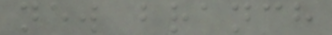new branch
